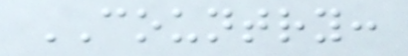COUNTRY:
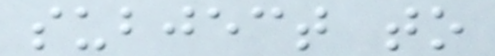subject to
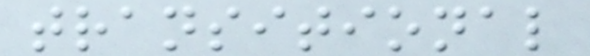transitional
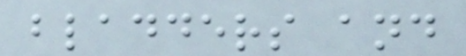bladders and
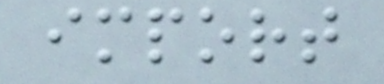import
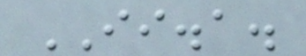II.a.
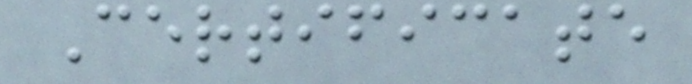Certificate
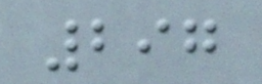297
